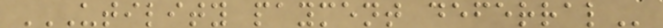UTILITY PAYMENT DEFERRAL
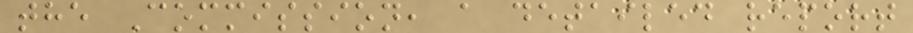the Commission, a detailed report
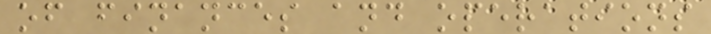of finances and operations
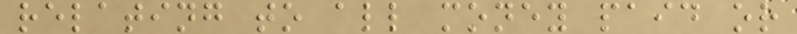relating to all money paid or
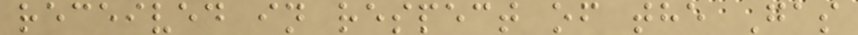received in respect of the Gas
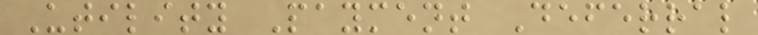Utility Payment Deferral
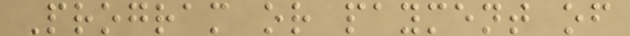Program or payment of
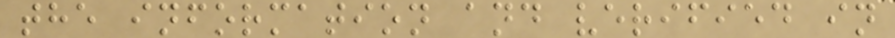the information and verified in
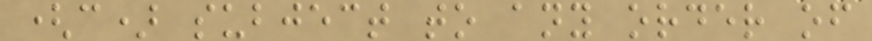(c) subject to any order of
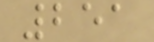251
